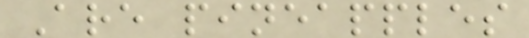Are pineapples
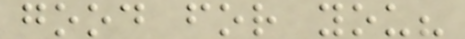good for you?
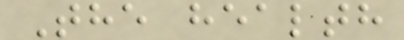The health
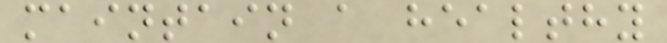maintain a healthy
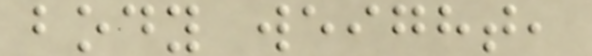body weight,
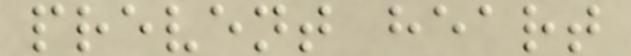prevent heart
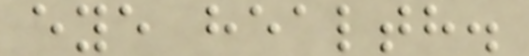eye health.
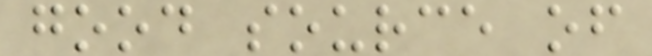good source of
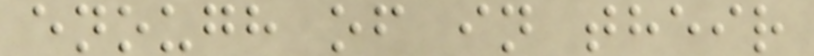enough of in their
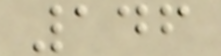146
